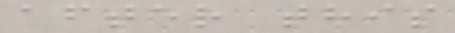after this
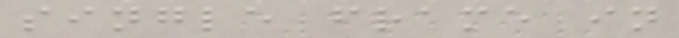single frame in
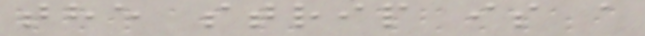the strip is a
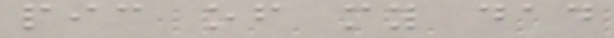pic of my dad
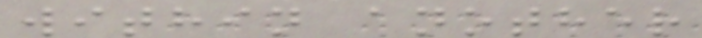within another
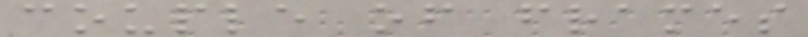couple of frames
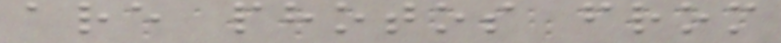are photos from
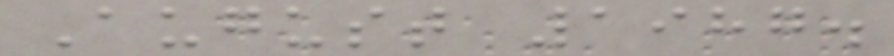August 1987.
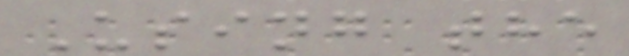Using the
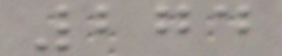274
